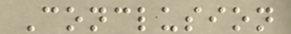Conclusion
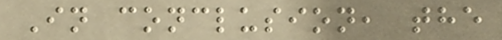In conclusion, the
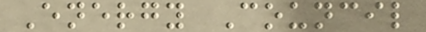Energy Council
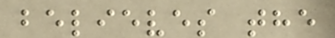believes the
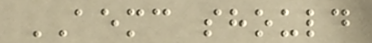AEMC should
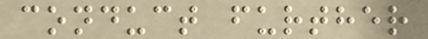conduct further
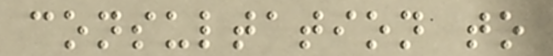consultation to
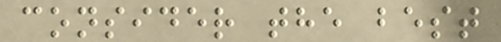consider the best
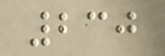230
